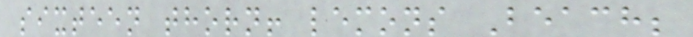sixteen thorn! lemons Beach;
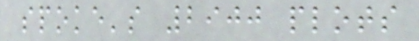spoke's 2900 plots
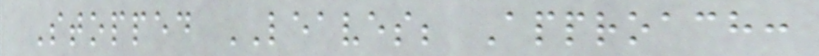Stopped LEAVES; Approach:
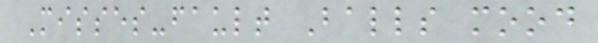Misses-fault Balls mood
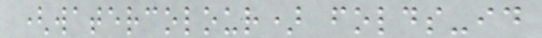(watercolour) folds-id
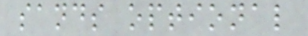sands optional
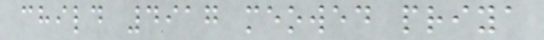child 4917 meowed priya
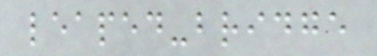leaped-bridge
